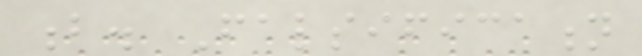b. Falsification
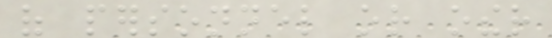of personnel or other
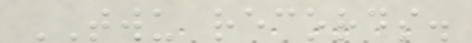TWU records.
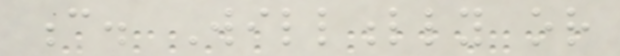c. Willfully or
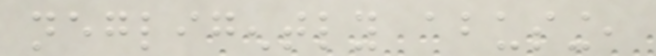negligently abusing,
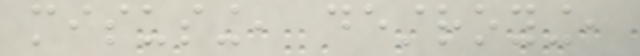misusing, destroying,
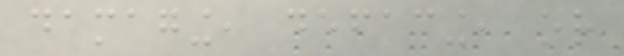damaging, defacing, or
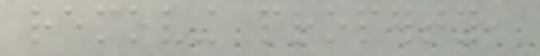removing property,
